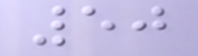50
